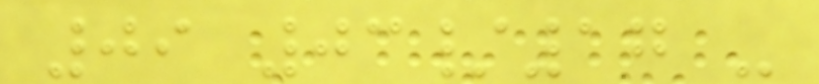09 03/17 -
